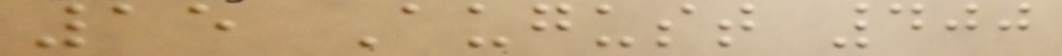15 August 400
